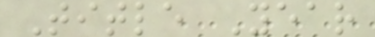Title Year
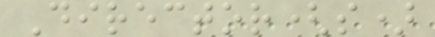Director(s)
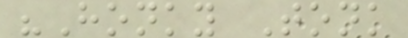"Honky Tonk
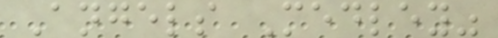Angels Medley"
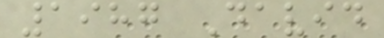1987 David
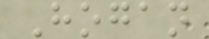Hogan
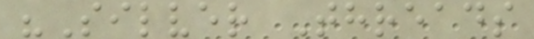"Silver Threads
